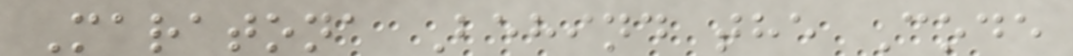Maratona Behind the Code
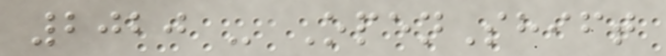2020 - OpenShift
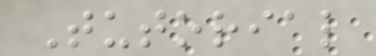Tutorial
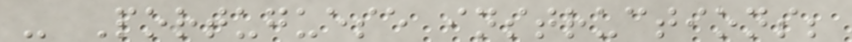- Portuguese instructions;
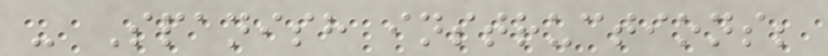- Spanish instructions;
